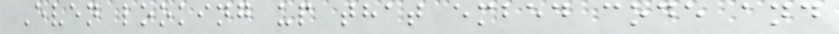Even looking up that embed code and
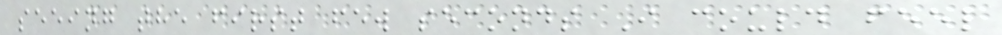seeing the first few seconds I could feel
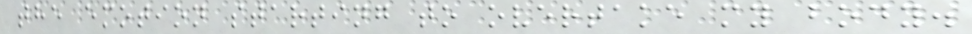the emotion starting to overtake my body.
